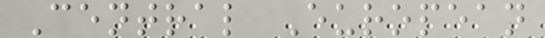Central European
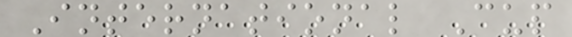International Cup
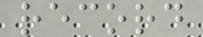record
